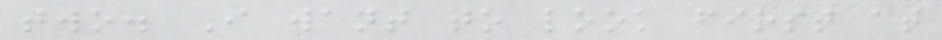two. I want to look first at
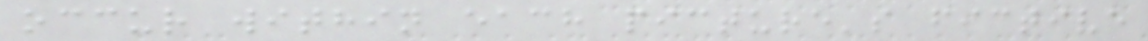occur within each picture's fictive
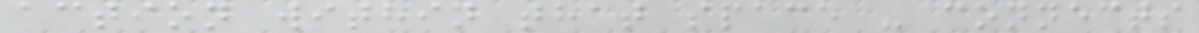action within that space - connects
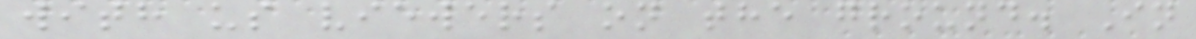with us viewers on the ground. In
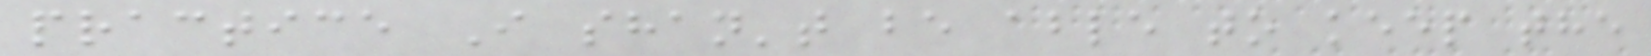practice I shan't be able to keep the
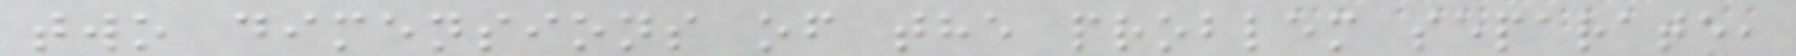two dimensions of the problem separate,
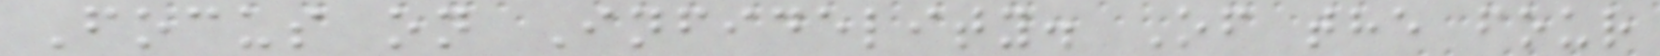Focus on Infidelity. Of the four
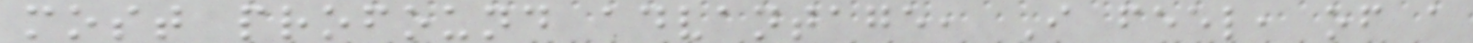most profound advantage, I feel, of a
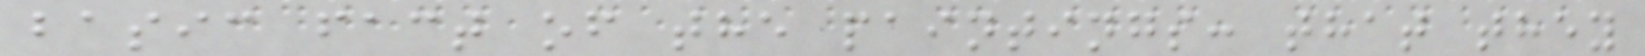basic fact of the paintings: that they
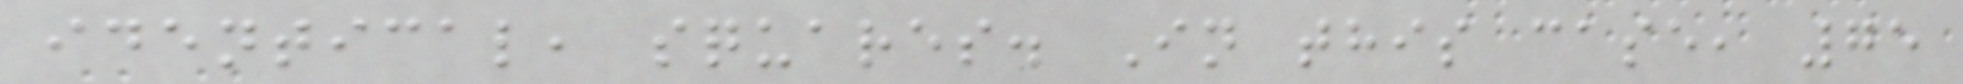identical, squares. In this case, 75
